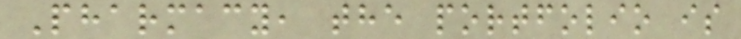Pharmacy, the portfolio is
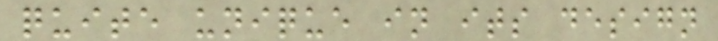quite unique in its design
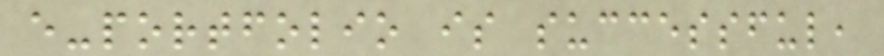e-portfolio is successful,
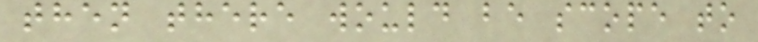then there would be scope to
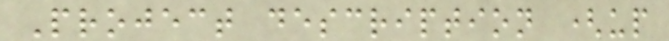Project description (up
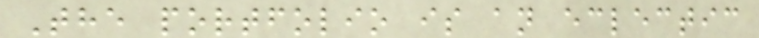The portfolio is an eclectic
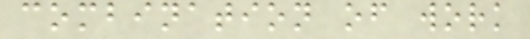combination of work
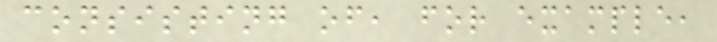consisting of, for example,
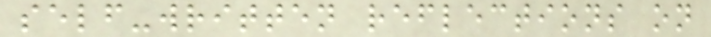self-written reflections on
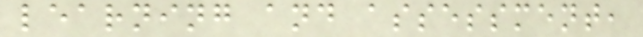learning and assessment,
